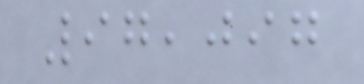97,097
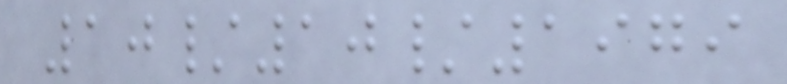10/10/1979
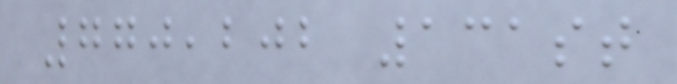770,202 131st
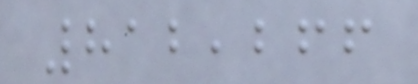812,266
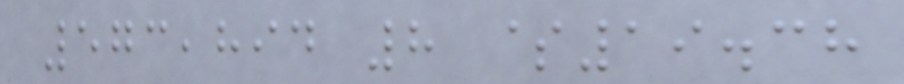573,894 8 $19.38
